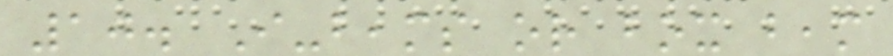10. I-beams or box beam
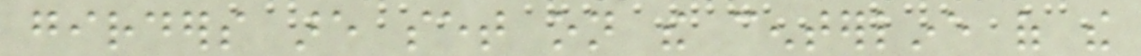girders are set on the centerline of the
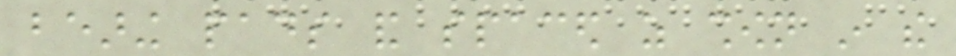bearing pads and spaced as shown in the
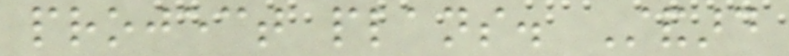project plans. Standard
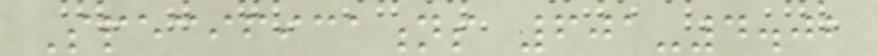Specifications 601-4.02
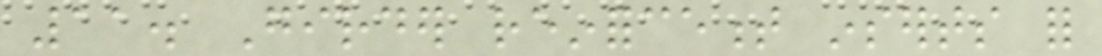11. Girder reinforcement inserts for
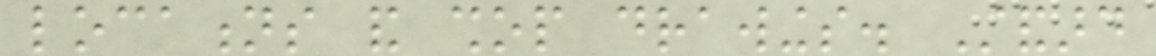locations and shop drawings. Standard
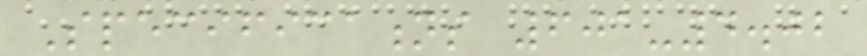Specifications 601-4.02
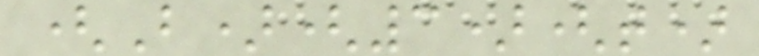(B)(3)(t)
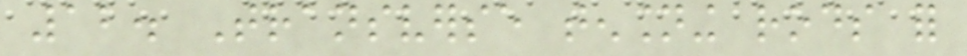12. Transverse tensioning rods for
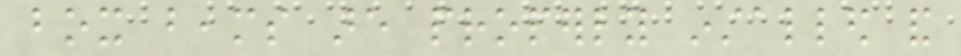box beams are properly installed and
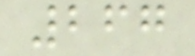267
